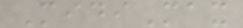MidiMax
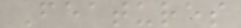Features
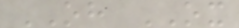OH OX
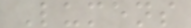Lumens
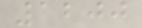1200
